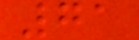71
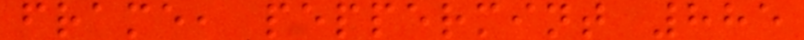frame, peppermint 885
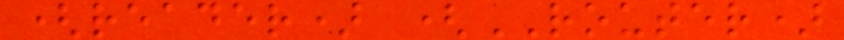(reader) (ROUTER)
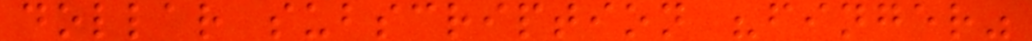dollar subscription "finger"
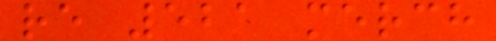re 521 merch
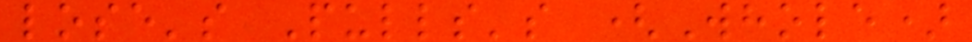lose's Pulls's (Whole)
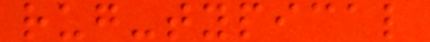rug-typical
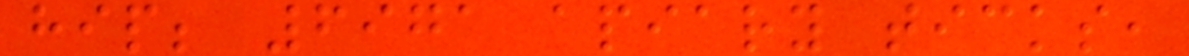hip; 6971 apiary ticks,
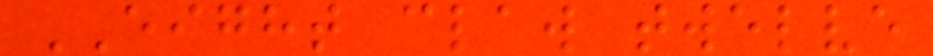EIGHT claw twelve
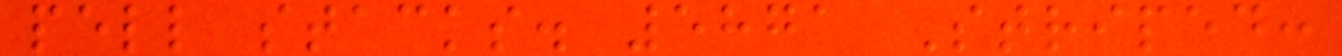pell stacks. 5871 Striped:
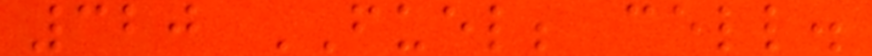320 FUEL; cell.
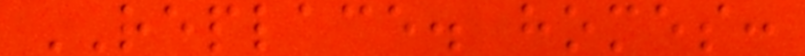REPLACE. homes:
